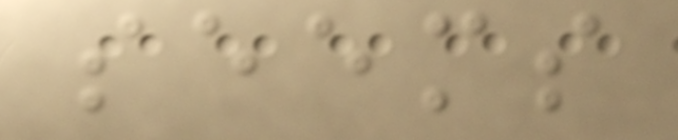seems
